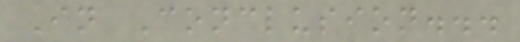In Conclusion...
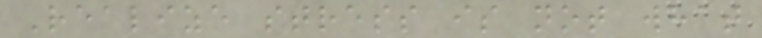Realize stress is not what
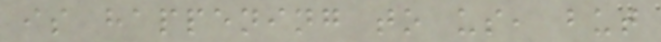is happening to us, but
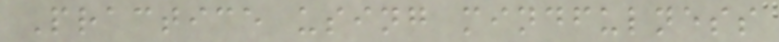Practice using mindfulness
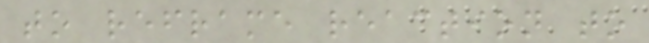to reframe reaction to
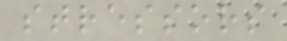stressors
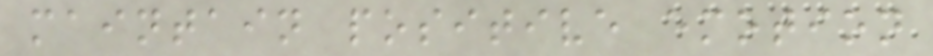maintain positive emotion
